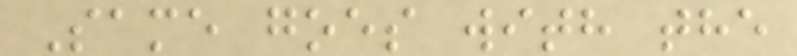Same goes with the
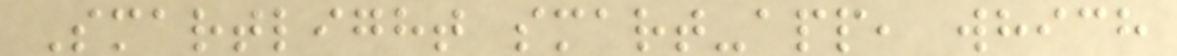Smartlight smart-app, which
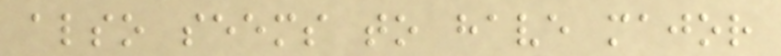also seems to have major
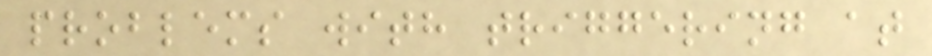problems with triggering at
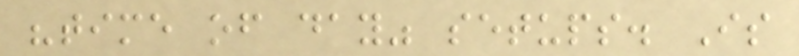"time of day" setups. Is
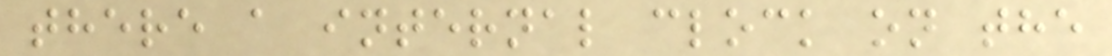there a internal clock on the
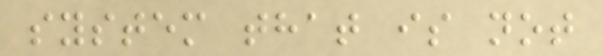system that is not
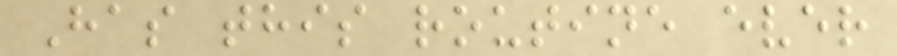Has this routine ever
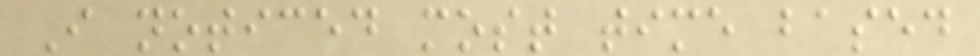I noticed most time based
